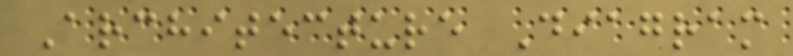Architecture Diagram
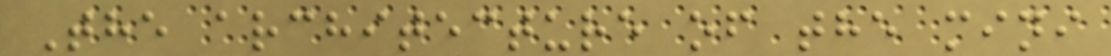The architecture of the mini
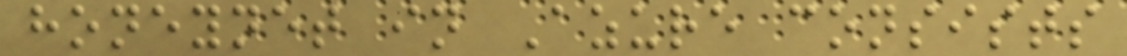honeynet in Azure consists
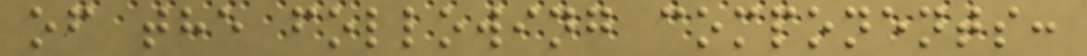of the following components:
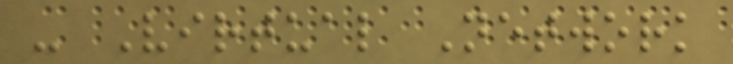- Virtual Network
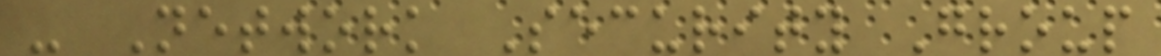- Network Security Group
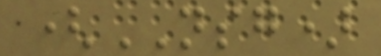(NSG)
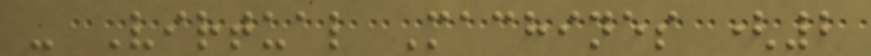- Virtual Machines (2
